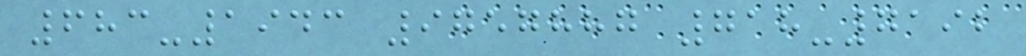683-1943 9757887 718-7192
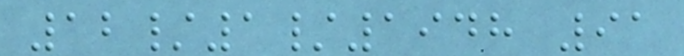12/1/1948 91
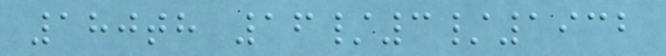180th 16/3/1932
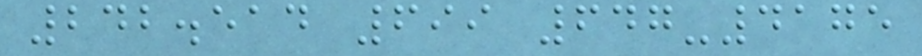242.514 699 647-4175
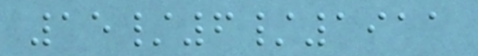15/6/1911
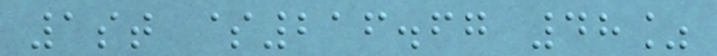1st $216.67 48%
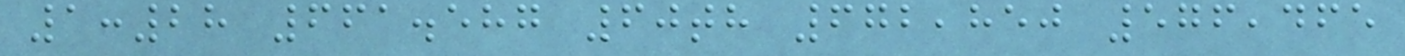1:28 661.587 60th 672,850 576,465
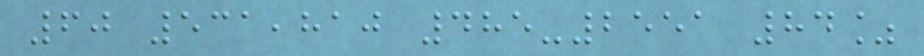60 531,810 485-2551 84%
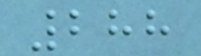288
